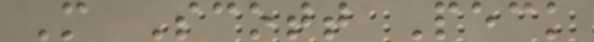M Scott Peck
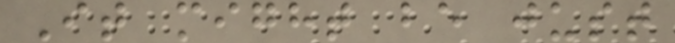It might be just
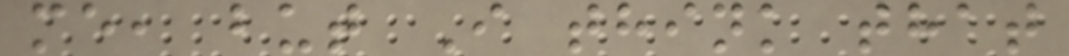me, but I think that
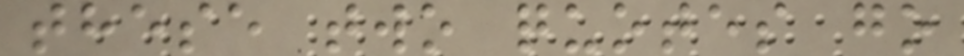these two quotes go
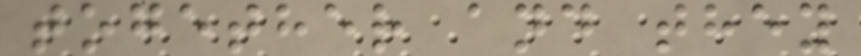together and they
